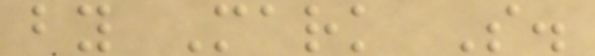by Mark S.
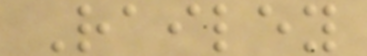Railey
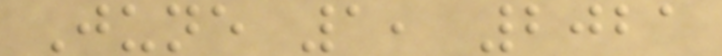June 1, 2021
